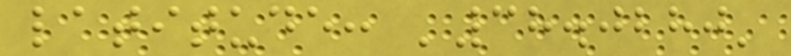latitude: '38.0280'
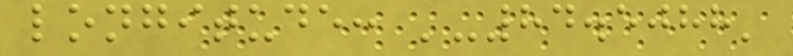longitude: '-84.5088'
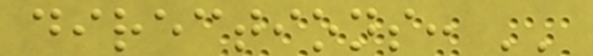directions: ''
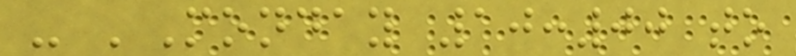- 'Monday 10:00 to
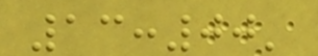13:00'
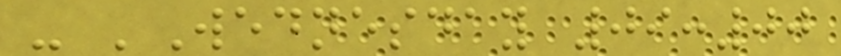- 'Wednesday 09:00
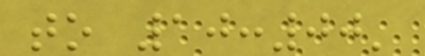to 10:00'
